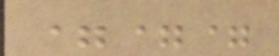===
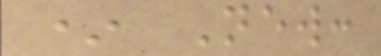* New:
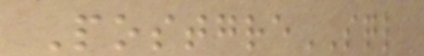PostgreSQL
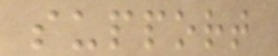support
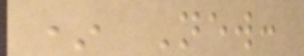* New:
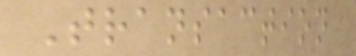Transaction
